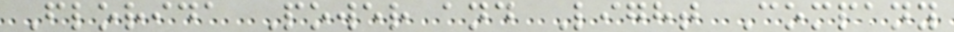Florida Power and Light Company
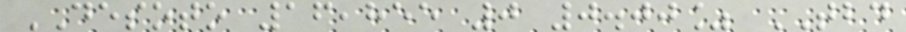DESOTO 16,855 0 0.00% TBD
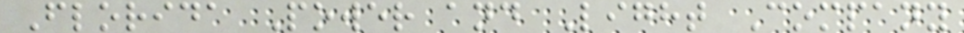Florida Power and Light Company
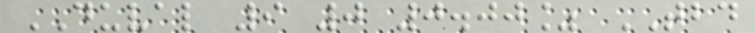DUVAL 9 0 0.00% TBD
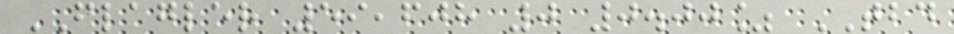FLAGLER 59,608 0 0.00% TBD
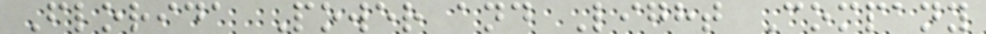Florida Power and Light Company
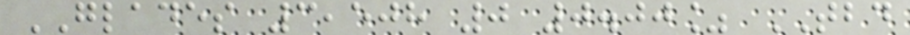GLADES 3,508 0 0.00% TBD
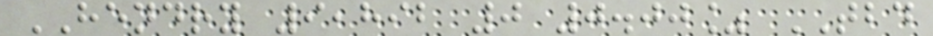HENDRY 9,892 0 0.00% TBD
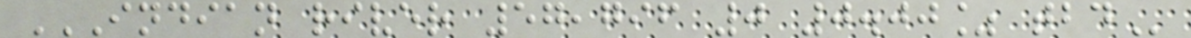INDIAN RIVER 57,796 0 0.00% TBD
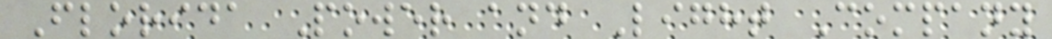Florida Power and Light Company
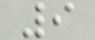9
